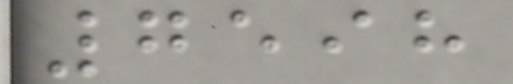7598
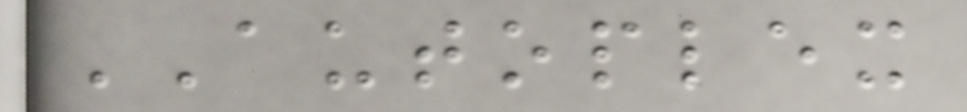AUTOPLEX
